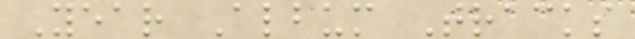Year Album Tracks
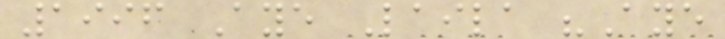1996 Aye Laila "Aye
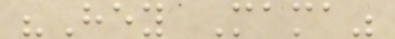"Hey Mama"
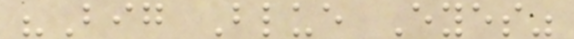"Big Blue Eyes"
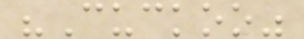"Cuckoo"
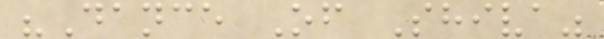"Dance Of Shiva"
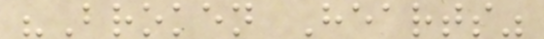"Broken Hearts"
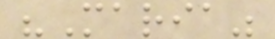"Maria"
